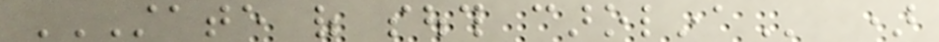STATE OF SOUTH CAROLINA )
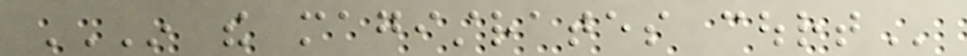IN THE MAGISTRATES COURT
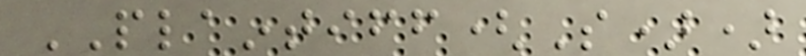PLAINTIFF(S))
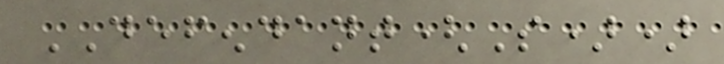DEFENDANT(S))
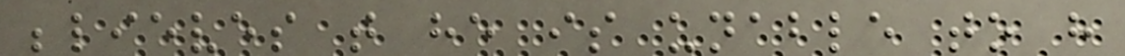believes that he is unable to have
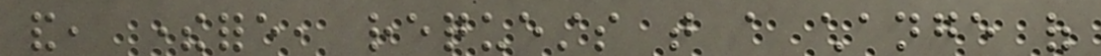and, therefore, requests that a change of
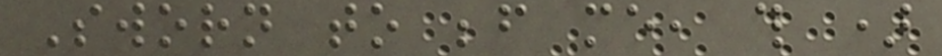Sworn to before me, this )
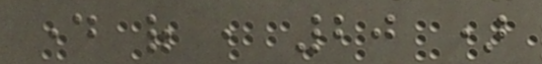day of , 20 )
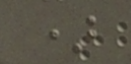)
